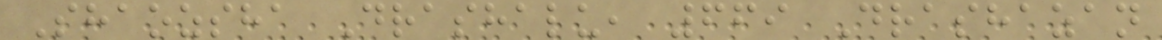Shaozsha Drashalu, 669 Drashazan
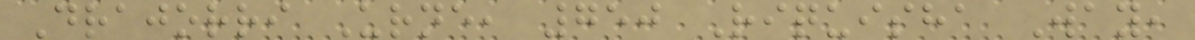Drajorri Urne, 750 Riquisha Way,
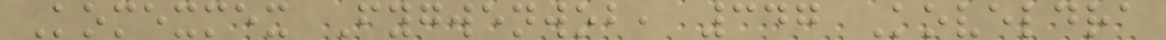Komexmex Fygwenwob, 347 Koveldra
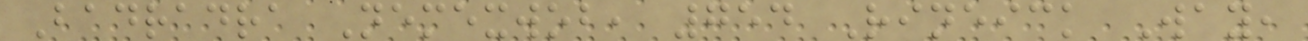Badradra Nemexwob, 754 Rineick Way,
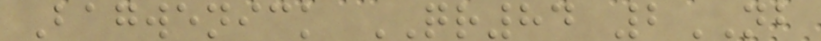Bagwenick QR84 2NB
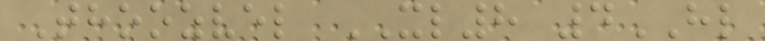Thoozvel XL8 4HL
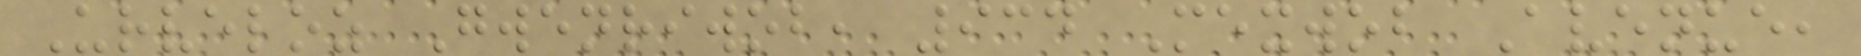Urveloz Gwenriwob, 934 Mexwob Avenue,
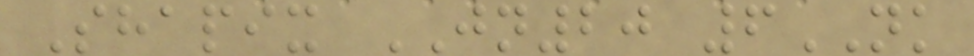Shapix JN20 6NK
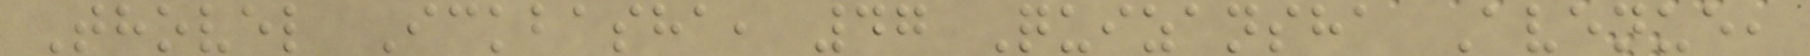Thovel Ickbasha, 47 Quizansha Avenue,
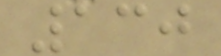130
